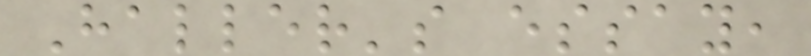Haller's essay,
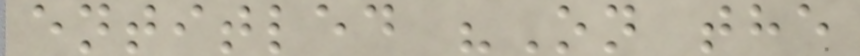entitled "On the
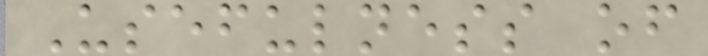Usefulness of
